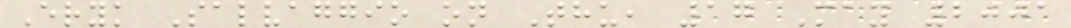Eryk Salvaggio on Thu, 17 May 2001
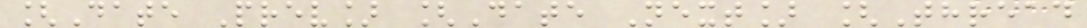[Date Prev] [Date Next] [Thread
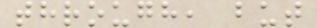through, but
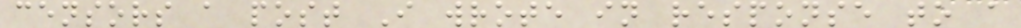censors a post I wrote in response to a
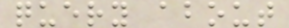query about
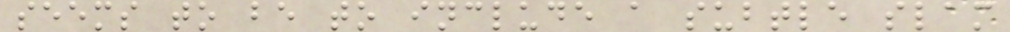seems to be to include a subtle slam
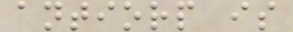antiorp is
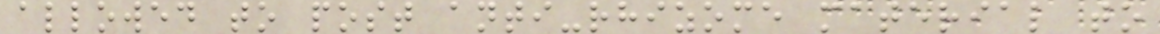allowed to post anti-rhizome material to
